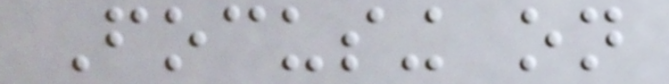Focusing on
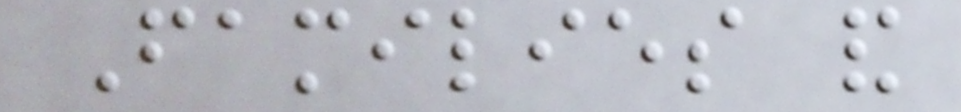Families and
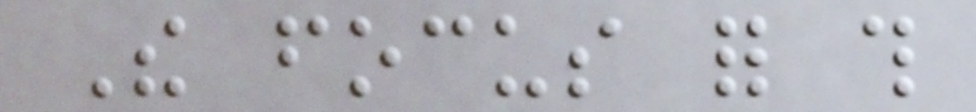The focus for this
